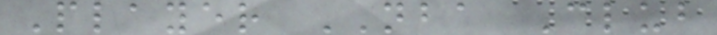Player NBA Club
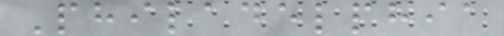Philadelphia
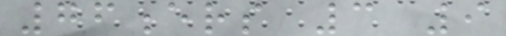76ers 3 9
